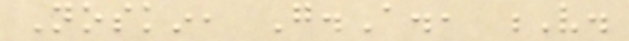Noskin, G.A., V.
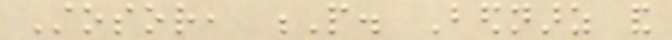Stosor, P. Bednarz and
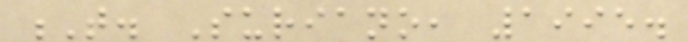T. Suriano, 1995.
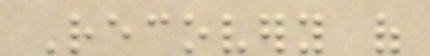Recovery of
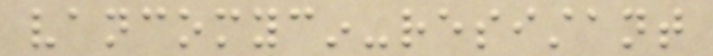vancomycin-resistant
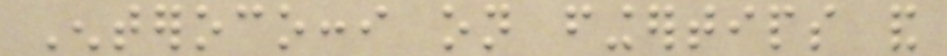Enterococci on fingertips and
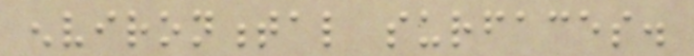environmental surfaces.
